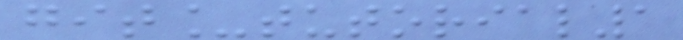git_tutorial1
